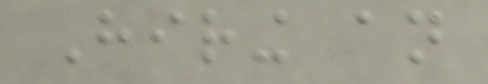Hiring an
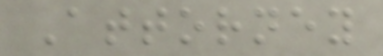Attorney
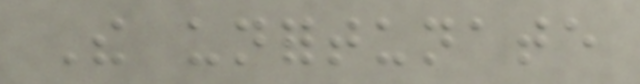The unfortunate
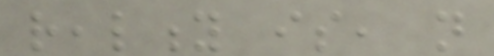reality is, not
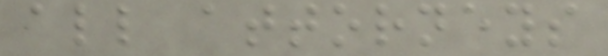all attorneys
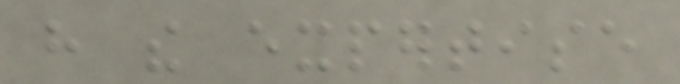have the expertise
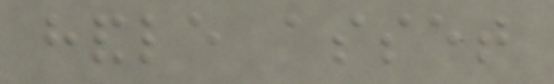handle asset
